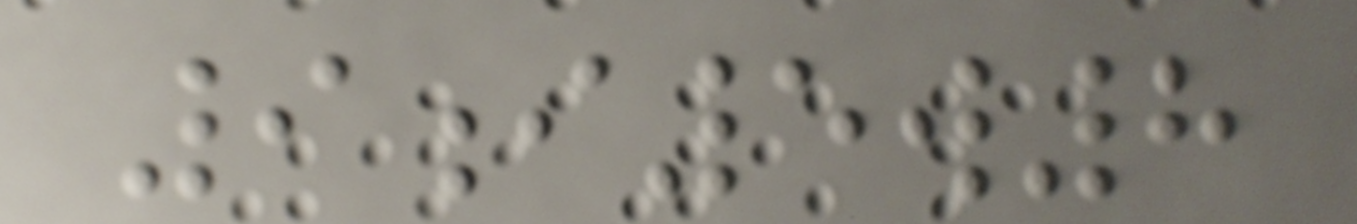9i5w8
